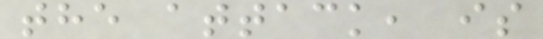the attack, is
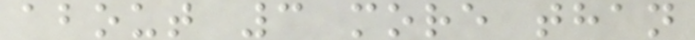about 3 more than
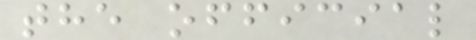the official
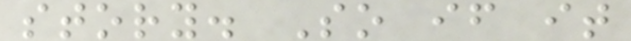story. So if it
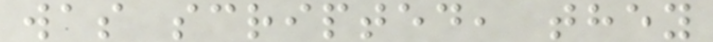was scripted, they
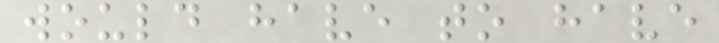would have to have
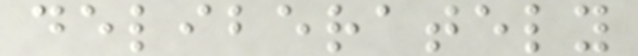deliberately
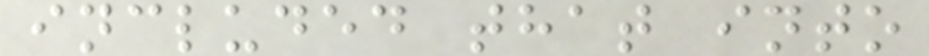included that into
